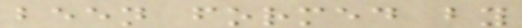been formed by
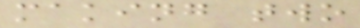making two
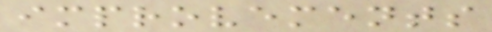improvements
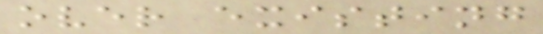over existing
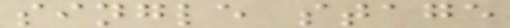single stage
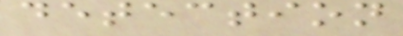detection
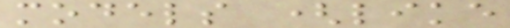models (like
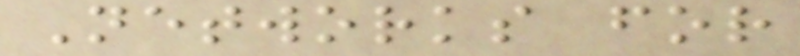Networks for
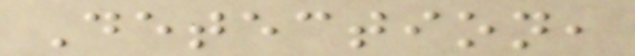Detection,
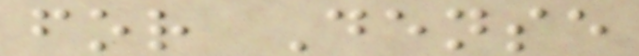for Dense
